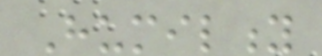Humility
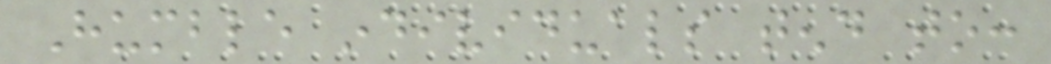Humble individuals tend to:
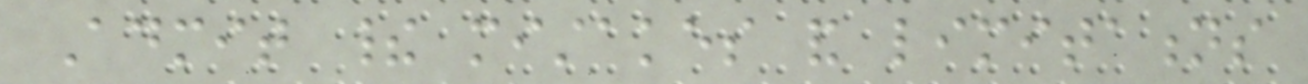Admit their mistakes and limitations
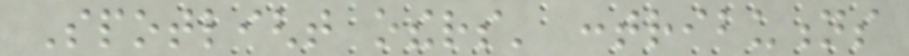Spotlight others' contributions
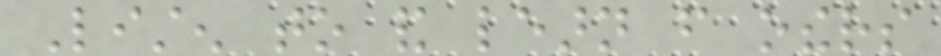Listen to and learn from others
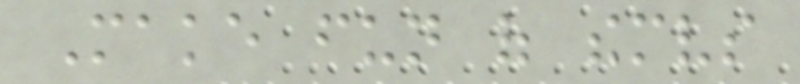Make fun of themselves
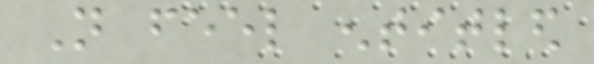Not feel entitled
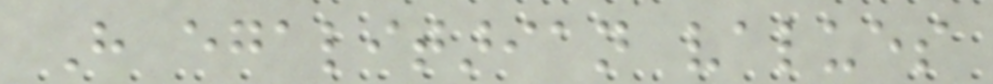Have egalitarian values
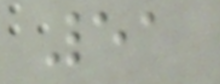51
